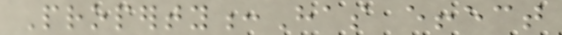Property:Has effect
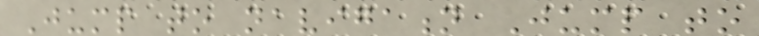Jump to navigation Jump to
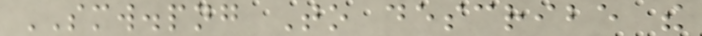SMW.png To describe the
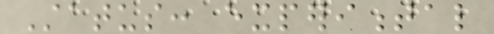Status: experimental
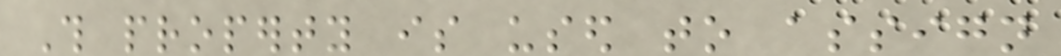This property is used to assign
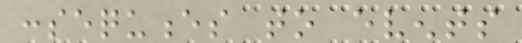consequences to events
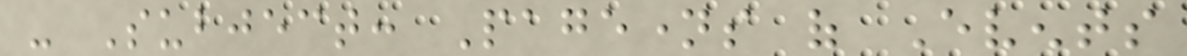- Subject: Pagenames of Events
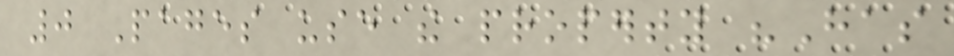0 Pages use the property "Has
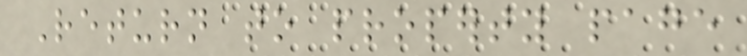Return to property page
